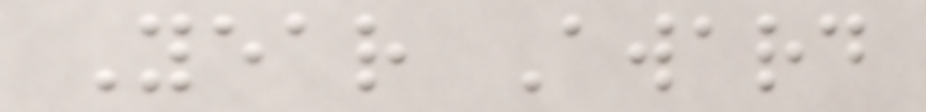Year Award
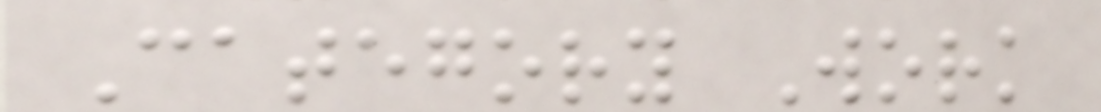Category Work
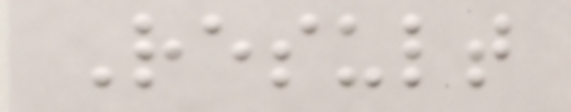Result
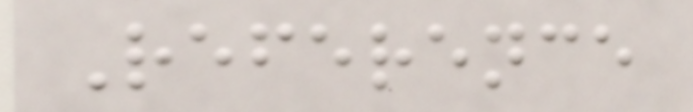Reference
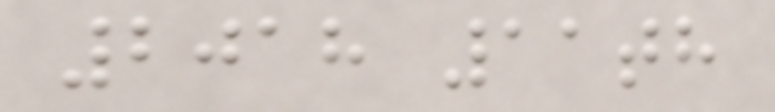2018 11th
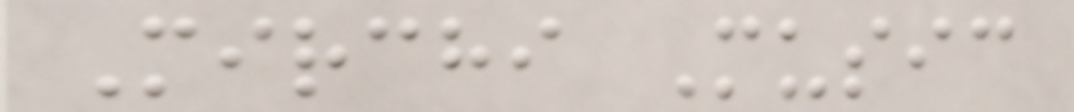Mirchi Music
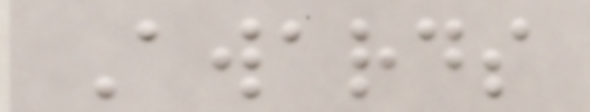Awards
